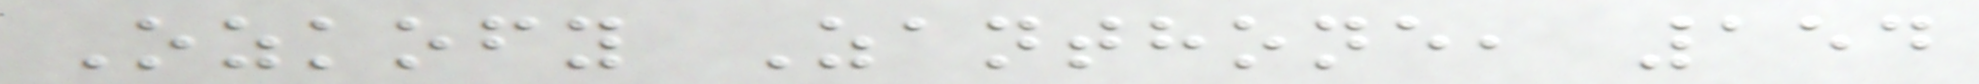Ozkofy Zanthone, 154
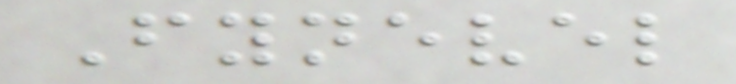Fynevel
